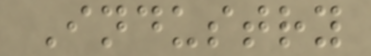Industry
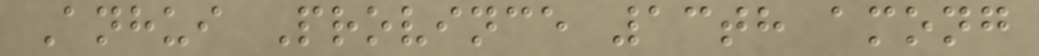Anhui Province 13th among
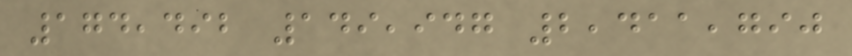174,492 149,947 2,411,790
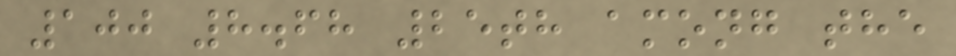100 8.68 25th among the
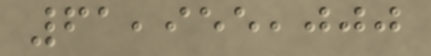61,955,000
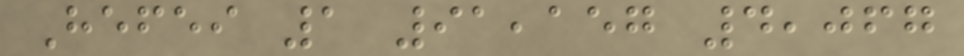Hefei 1 91,157 4,067
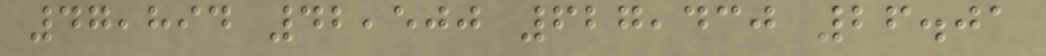47,894 42,500 627,430 26.01
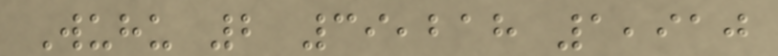Wuhu 2 39,218 1,910
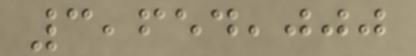3,654,000
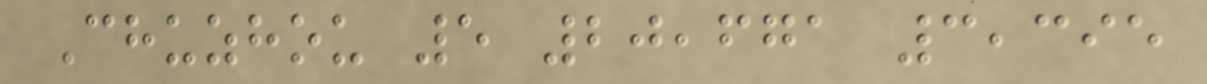Chuzhou 5 20,671 3,395
